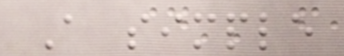A simple
